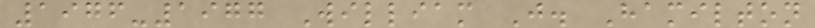1976-1977 William J. Hamilton
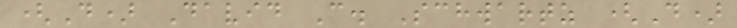(D) David C. Schwartz (D)
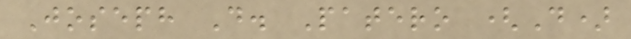Joseph D. Patero (D)
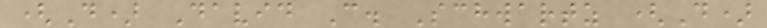(D) David C. Schwartz (D)
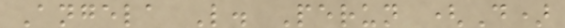Angela L. Perun (D)
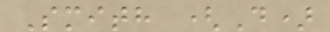Smith (D)
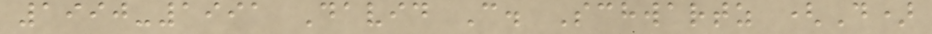1990-1991 David C. Schwartz (D)
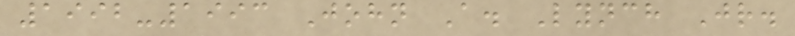1992-1993 John A. Lynch Jr.
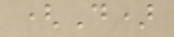(D)
